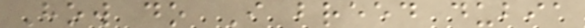How do I breed dubia
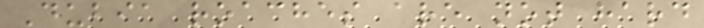Dubia roaches are not hard
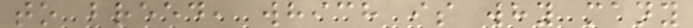to breed, which is why many
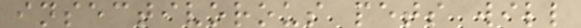insectivorous pets will
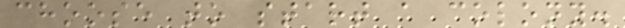choose to start a colony.
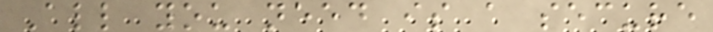All you need is a secure
